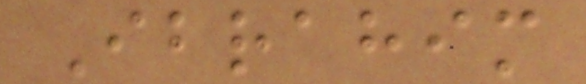Ibrahim
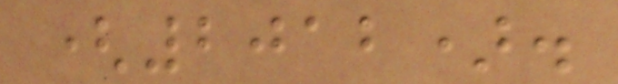(2012).
